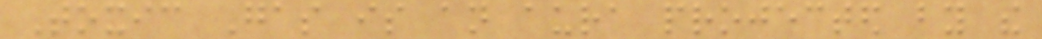Toxic Gas is an aura projected by the
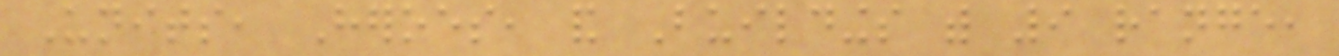Units, Heroes, and Buildings with 9 range,
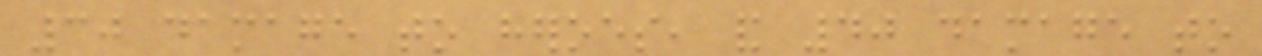30 damage to heroes, and 40 damage to
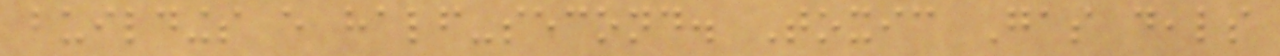buildings every half-second. Toxic Gas deals
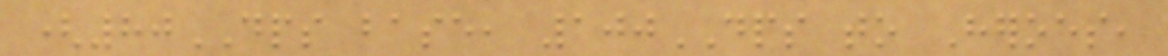(80DPS base, 100DPS to Heroes,
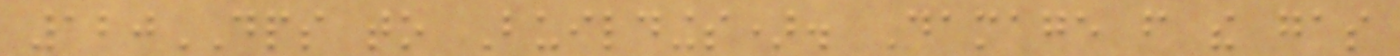120DPS to Buildings). Damage from the gas
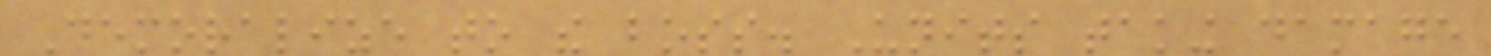Demoralize to the boss. Units taking damage
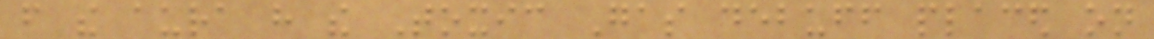from the aura have the Toxic Gas debuff placed on
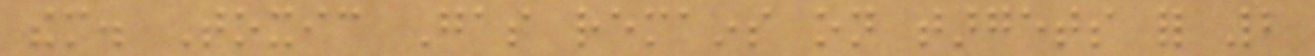them. Toxic Gas remains on targets for 2
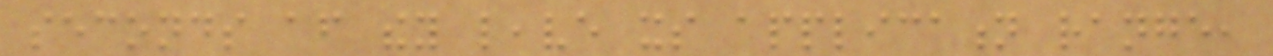seconds after they leave its application range,
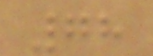78
